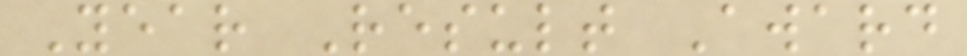Year Result Award
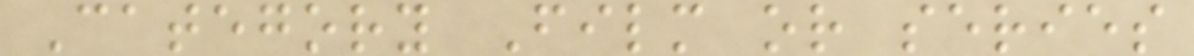Category Film or series
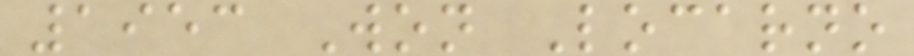1953 Won Locarno
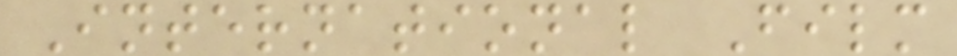International Film
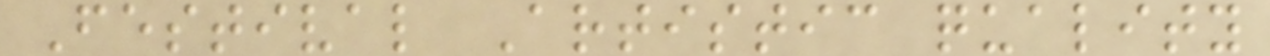Festival Artistic quality
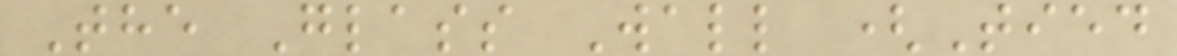The Glass Wall (Tied
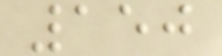150
